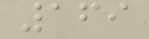169
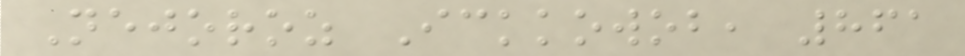Nejoroz Ickkowob, 861
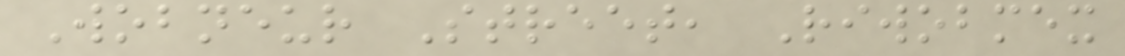Wobneur Street, Riwobmex
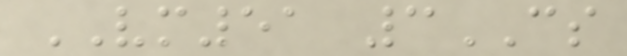VM51 3CS
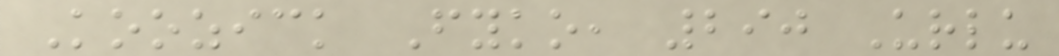Koozick Fyko, 290 Urlu
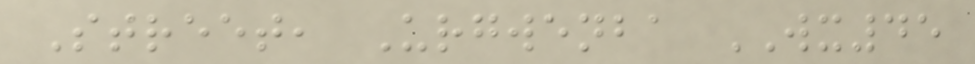Street, Urgwenba WX45
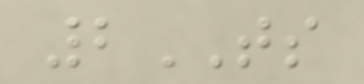2TS
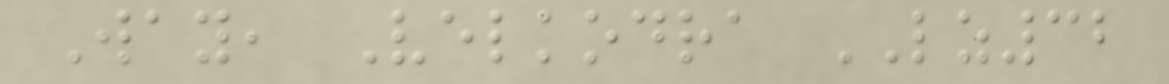Way, Velkodra LZ32
